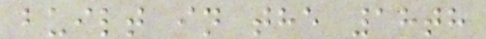built in the 18th
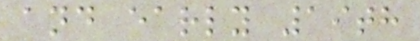and early 19th
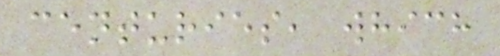centuries, which
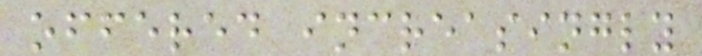offered increasingly
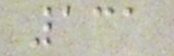131
